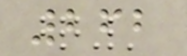262
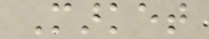Market
